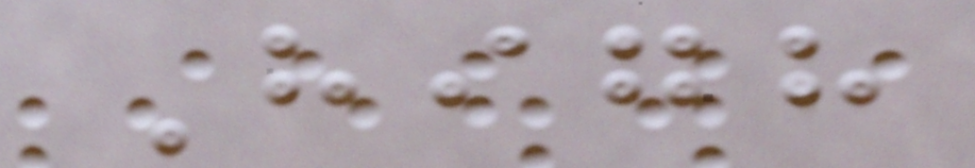High
